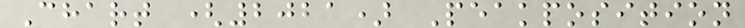Chart (2021) Peakposition
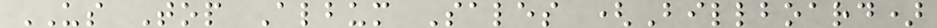US Top Album Sales (Billboard)
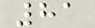81
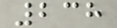238
